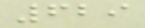629
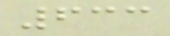633
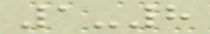1-8
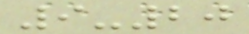9-20
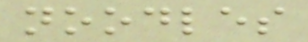noodles
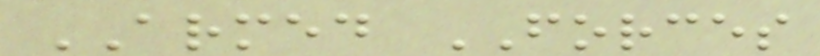ARMED FORCES
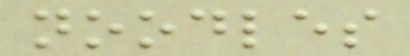noodles
